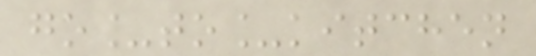go_to_kitchen
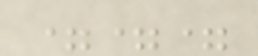===
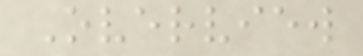Overview
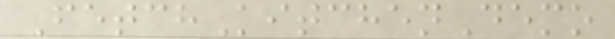FetchKitchenDemo
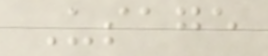Usage
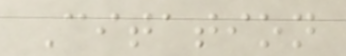Citation
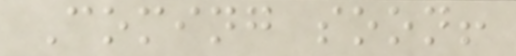Coming soon!
